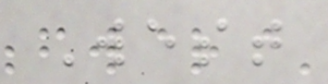West
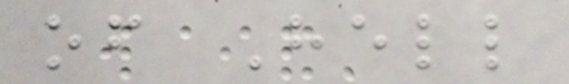of Hell
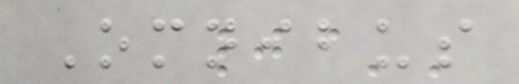Omnibus
